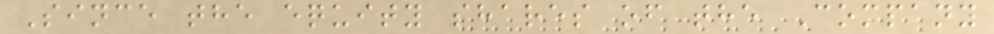Since the equity shares of the Company
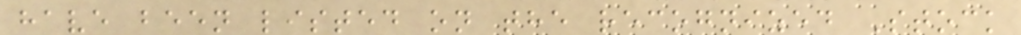have been listed on the recognized Stock
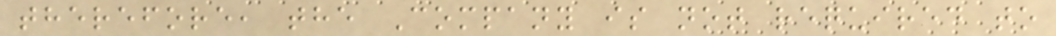therefore, the Company is not required to
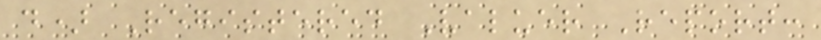d) Registered Valuer Report:
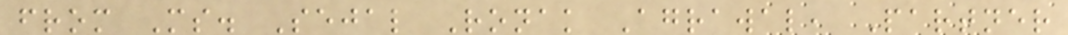from Ms. Sejal Ronak Agrawal, Partner
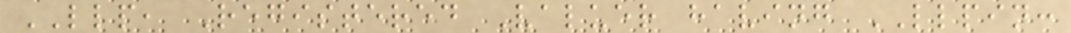LLP, Registered Valuer having LLPIN:
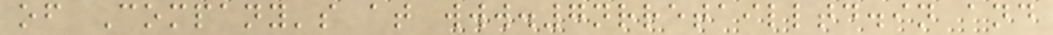of Company's at www.7nrretailltd.in and
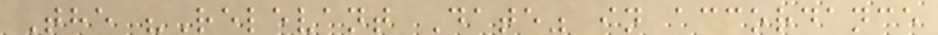The "Relevant Date" in accordance
